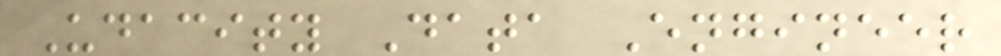Udacity Data Engineer
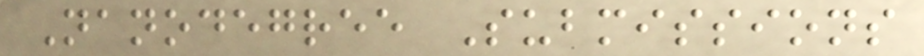Nanodegree Submissions
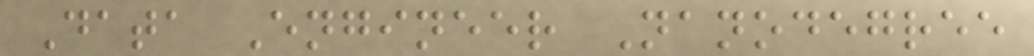Data Engineer Nanodegree
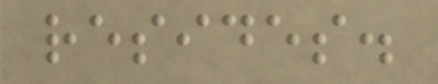resides.
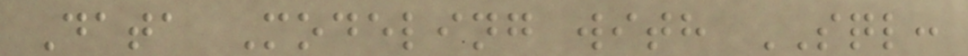Data Modeling with SQL:
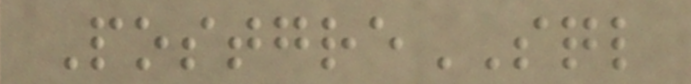PostgreSQL
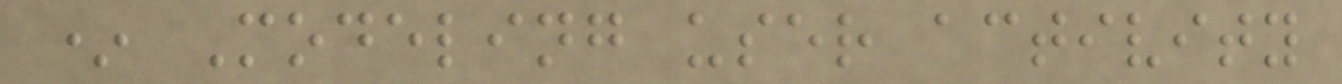* Modeling user activity
